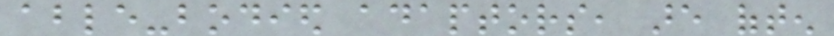able-bodied adaptors, are often
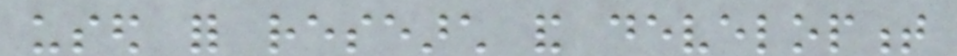used for research and development
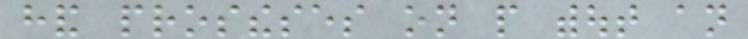hand prostheses on people without an
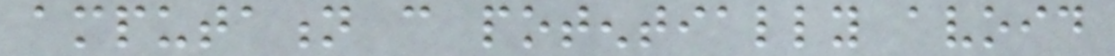amputation can potentially avoid
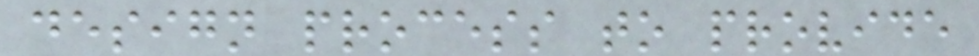design process to provide
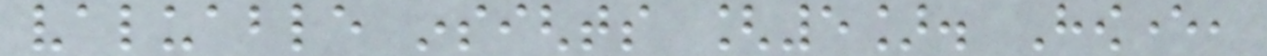valuable insights [5]. However,
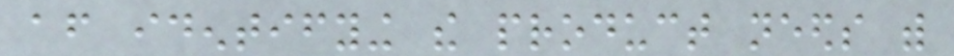after identifying the product needs with
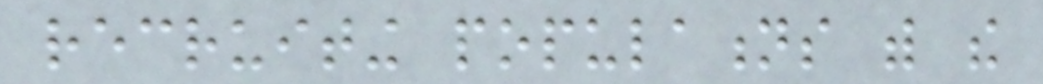recruiting populations with the
